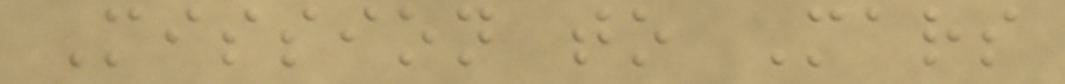Mission to Mars
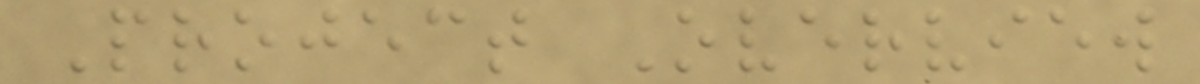Project Overview
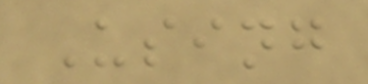Using
